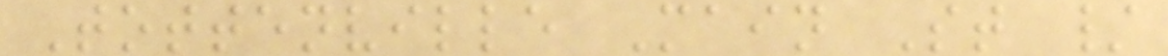Tottenville Main St /
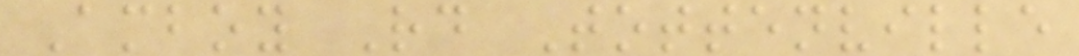Amboy Rd Tottenville
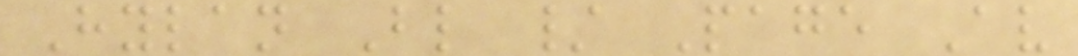Hylan Bl / Page Av
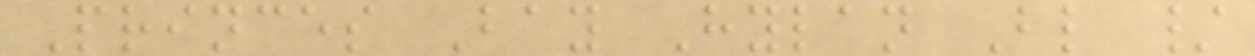Princes Bay Hylan Bl /
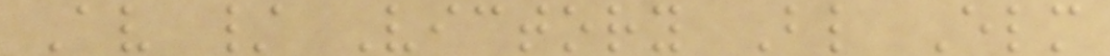Av / Victory Bl Elm
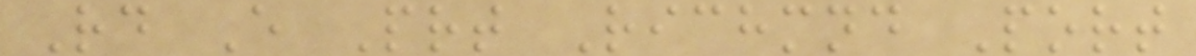Rd E Prt Richmnd Port
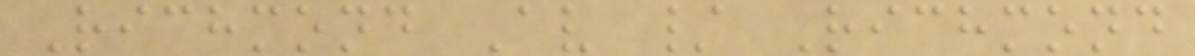Richmond Av / Richmond
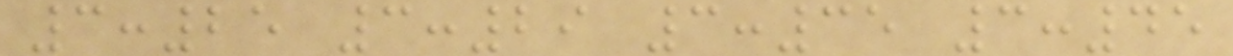3:25 3:29 3:35 3:45
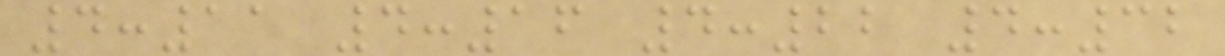4:11 4:16 4:22 4:32
